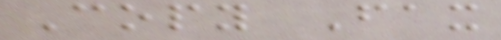Copy Fax
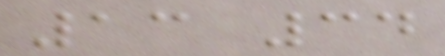13 34
